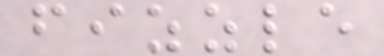fizzle
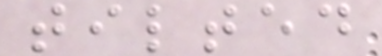tilted
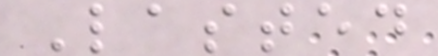Lasted
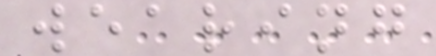wearing
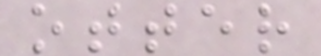otter
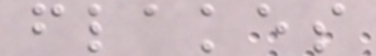flakes
